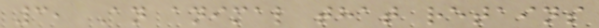3, An animal that retains
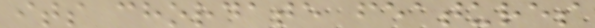its chordate features
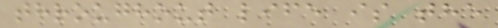throughout life is the
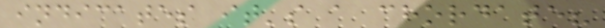indicates it's a chordate?
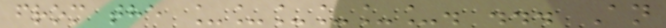from the ______. ... An
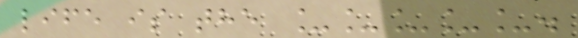life is the _____.
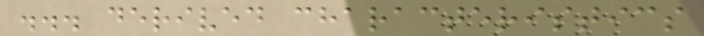... derived characteristics
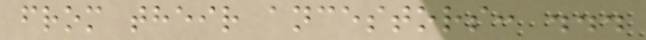from their ancestors: ...
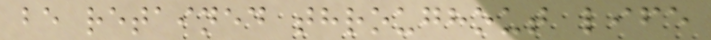be retained throughout life
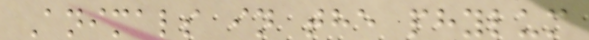Animals in the phylum
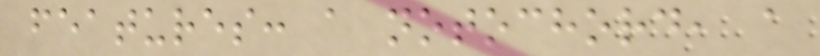features: a notochord, a
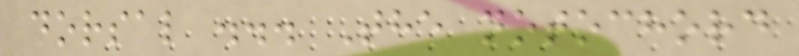dorsal ... The notochord
